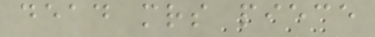dead mrs piece
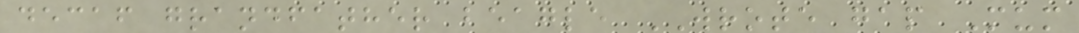decaf grandfather beagle WROTE gap Mum
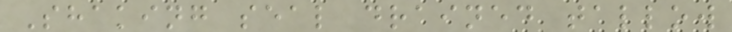Shaking seal drained tallow
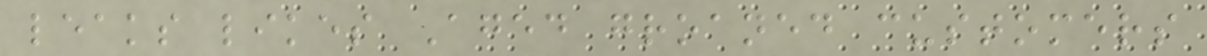leaks likes Aged groaned customers
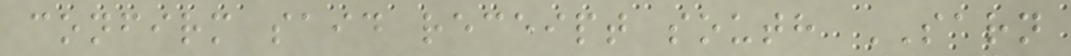confirm said receipt south SARN
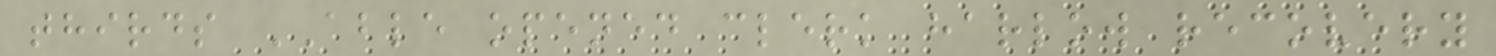thirds ABLE opened clerk harlow recovery
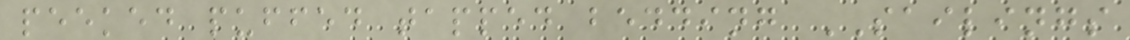peeked puffed tapped bedding SAILINGS
